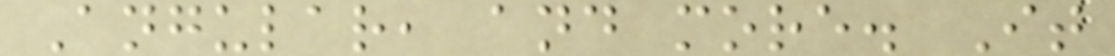Angular, and more. It
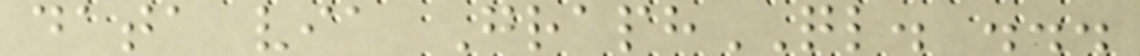data via GraphQL. ...
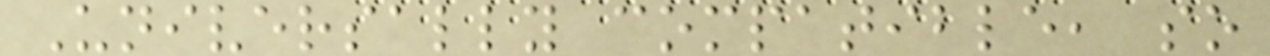Universally compatible, so
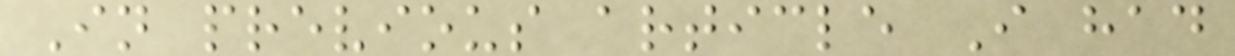In previous article I had
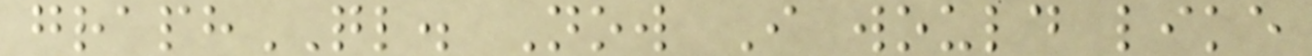graphQL. Now I would like
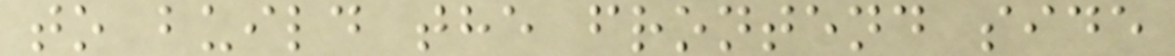to build the frontend side
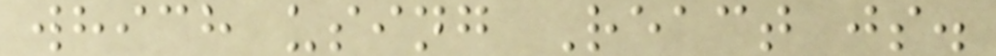which using React js.
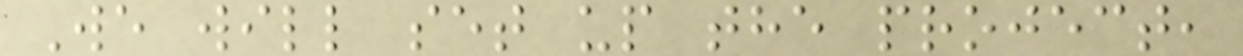We will set up the project,
